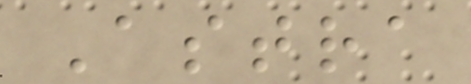Astra
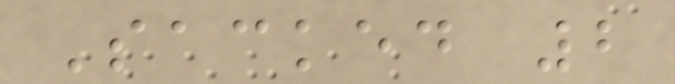Sacked 2
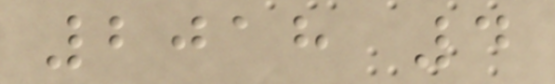2018 4
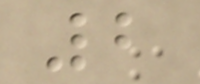2
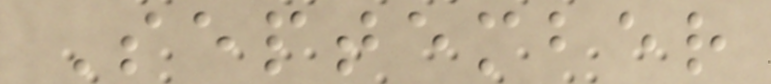September
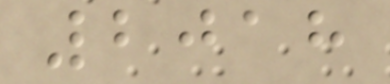2018
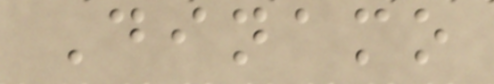Dinamo
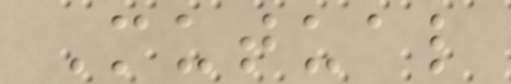Mutual
